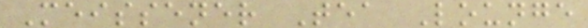Meissener Tea Lounge
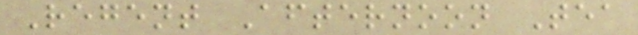Regent Afternoon Tea
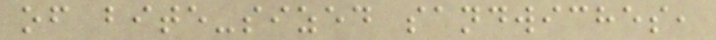of bite-sized sandwiches,
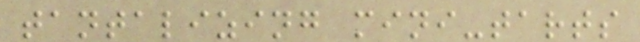tantalizing mini-tarts
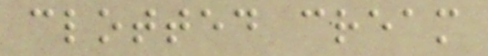clotted cream
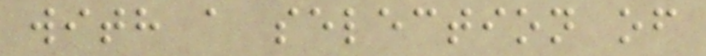with a selection of
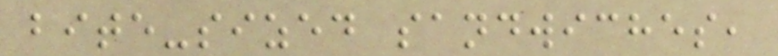bite-sized sandwiches,
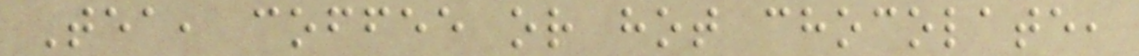Tea, coffee or hot chocolate,
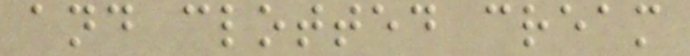and clotted cream
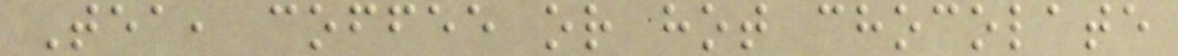Tea, coffee or hot chocolate
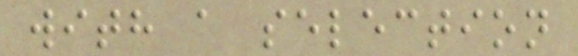with a selection
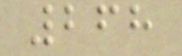268
